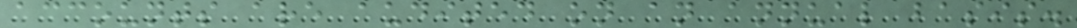accounts are audited on an annual basis.
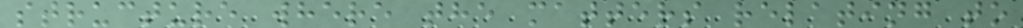structure where the matters relating to
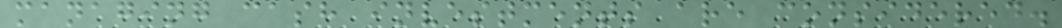managing cash investments are considered.
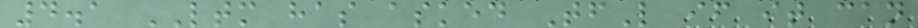4.1 LTM has asked TfL if it can
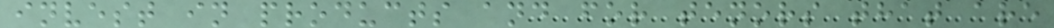invest in products and for tenors that are
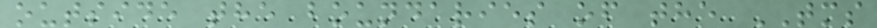outside the boundaries of the TMS
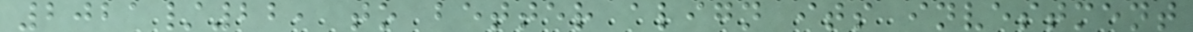2021/22, to better align its investment
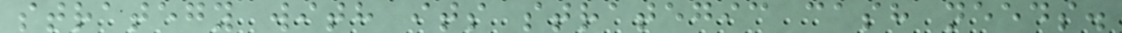strategy with its strategic cash needs.
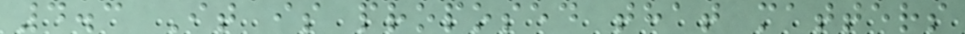4.3 It is proposed that matters
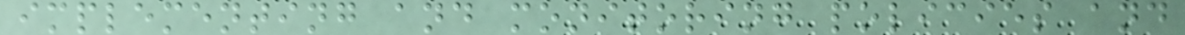implementing and monitoring policies and
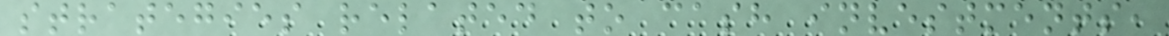strategies related to cash investments,
